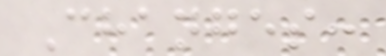Changes:
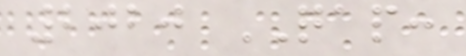2020 QAP:
